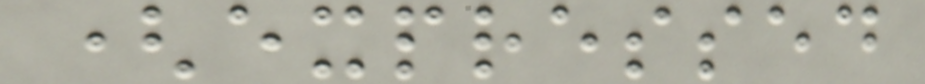(expressed
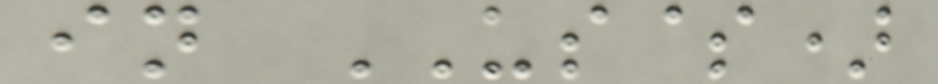in US$)
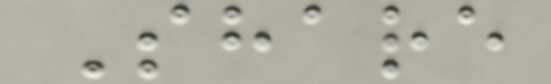Share
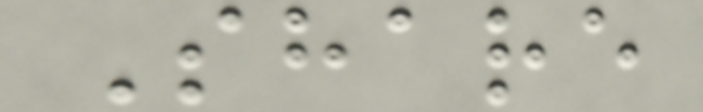Share
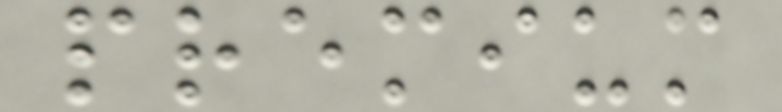premium
